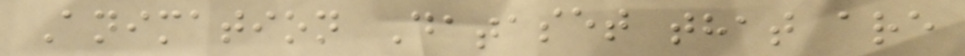Animation Dataset that are
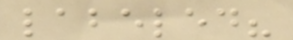labeled?
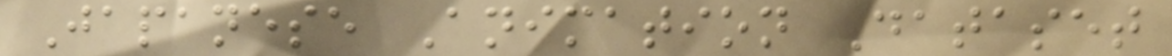Japanese Animation Dataset
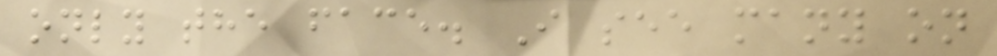only the face. I see many on
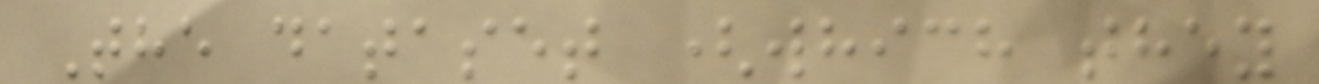The dataset (which they
